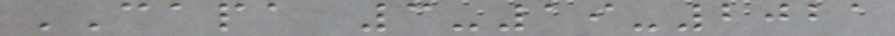CAPA 3-19-2021
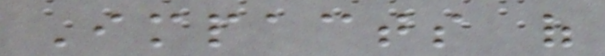Impacts of
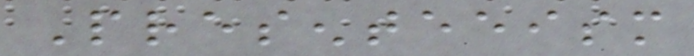Presenteeism
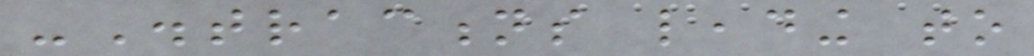-Distractions leading to
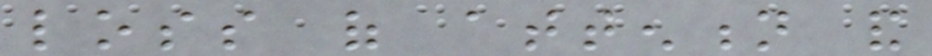loss of attention and
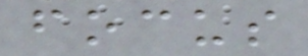focus
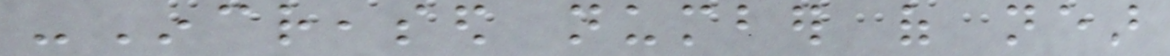-Increased number of near
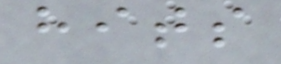hits
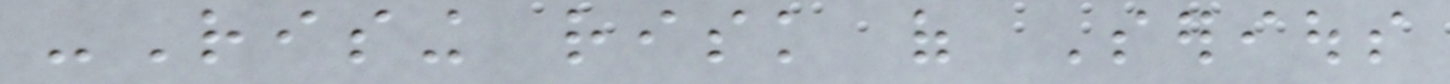-Rising risk of Serious
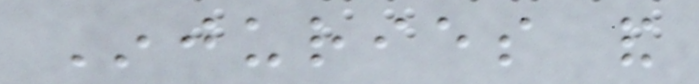Injuries and
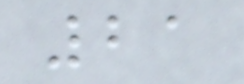21
